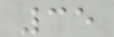35
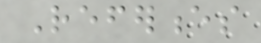References
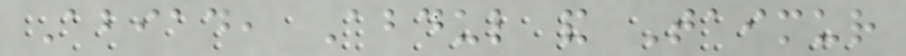Abiad, Abdul and Taimur
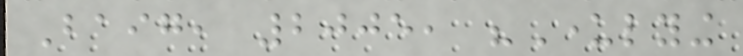Baig, 2005, "Underlying
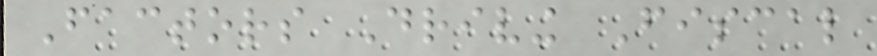Factors Driving Fiscal
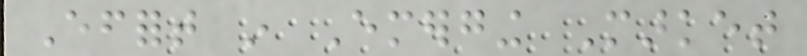Effort in Emerging Market
